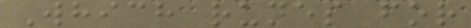Which runes for
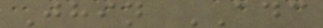Jhin ADC
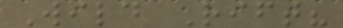Wild Rift?
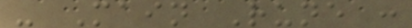- Main Rune :
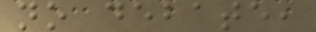no debate,
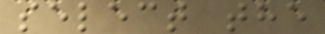select the
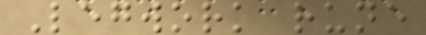Legwork rune
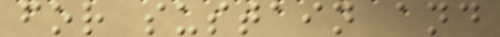for sustain and
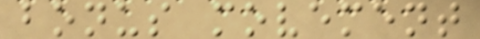bonus movement
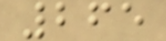265
